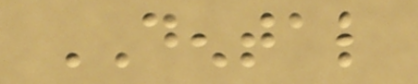DENTAL
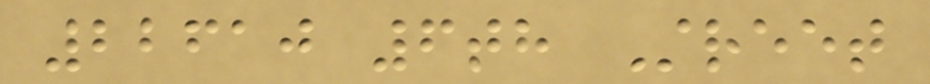22610 6th Street
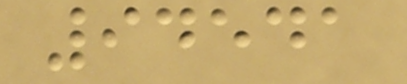94541
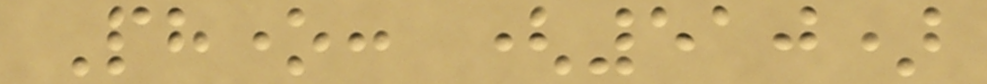Phone: (510)
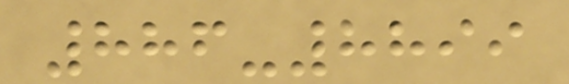886-8899
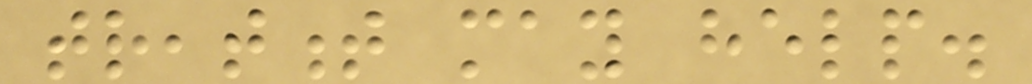treatment may help.
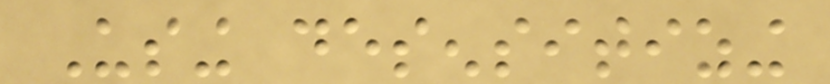Using desensitizing
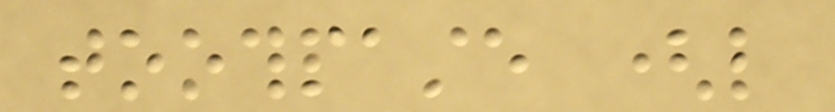toothpaste (like
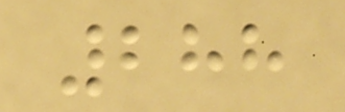288
